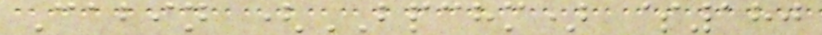Cabin (BPCHM) $180
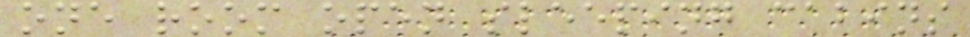one room open sleeping cabins
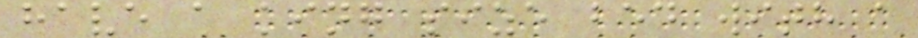have a king size bed with a
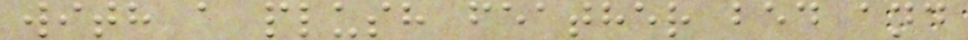with a plush feather bed and
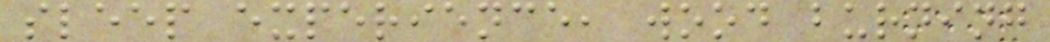sleep experience, wood burning
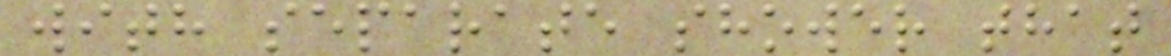with separate shower that
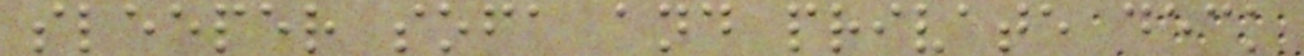sleeper sofa and private deck
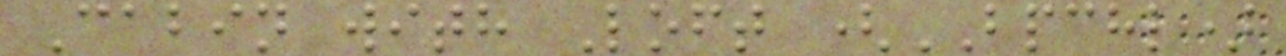Cabin with Loft (BPCHL)
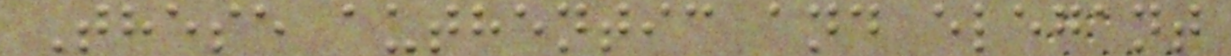These authentic and elegant
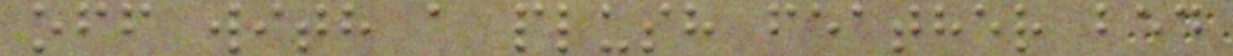off with a plush feather bed
